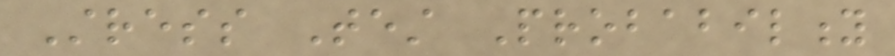Stress Test Probability
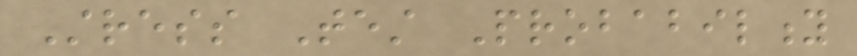Stress Test Probability
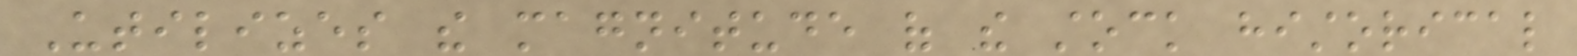Utilizes the magnitude of the stock historical
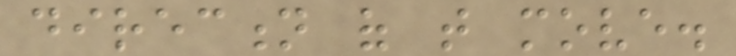direction of that move.
